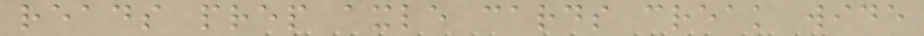reads prep axle cards creak wide
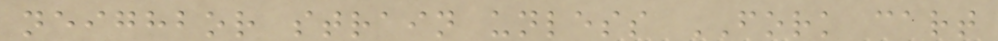neighbor strain unless FORK cart
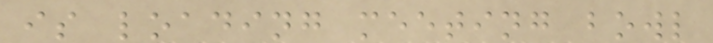is loading meeting bowl
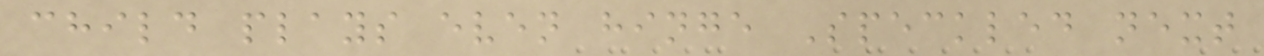child plays even hinge Speckled next
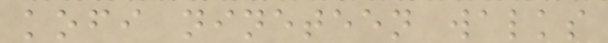kofi nineteen walks
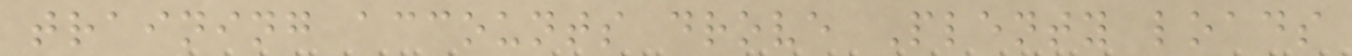training accounts drove Plenty loads
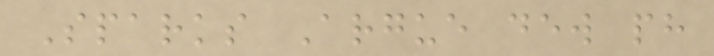Sparks Argue dew ph
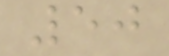50
